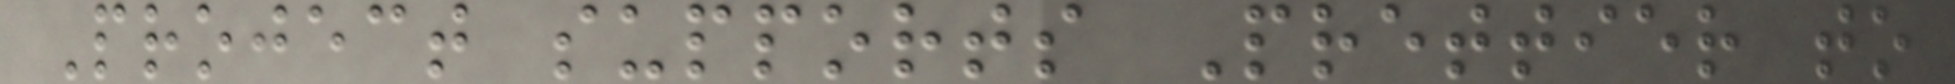Project supports Prettier to
